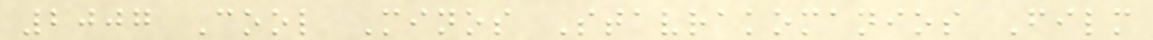2007 Cool Minos Stavrakomanios Film
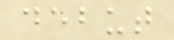debut
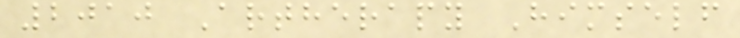2010 Artherapy Himself
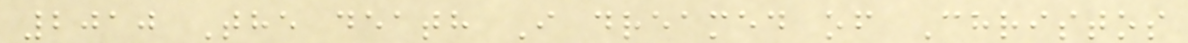2010 The death I dreamed of Christos
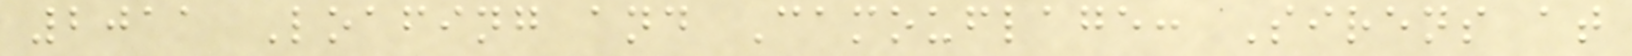2011 Loafing and Camouflage: Sirens at
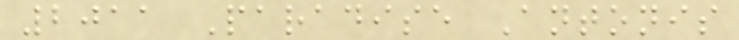2011 Paradise Antonis
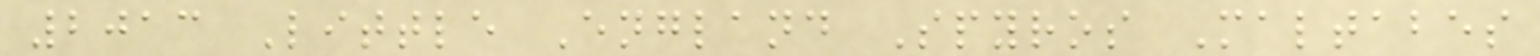2013 Little England Spyros Maltabes
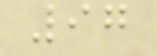97
